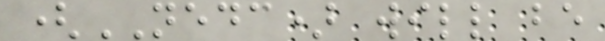(NEDC) will be
